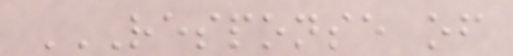RESPONSE OF
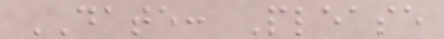DATE: Please
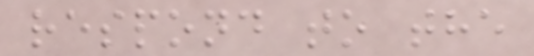respond to the
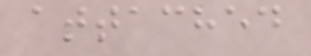attached
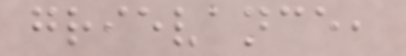grievance,
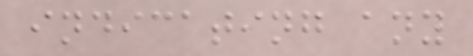indicating any
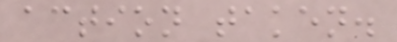action taken.
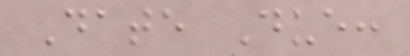Date Due:
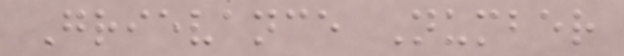Grievance Number
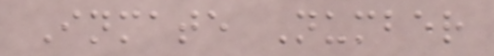Inmate Number
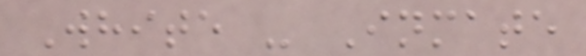White - Inmate
